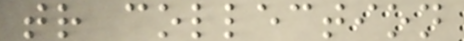tr collection
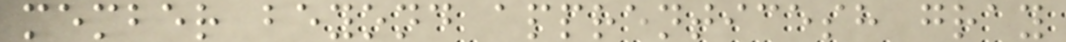member beyond apprenticesh gray
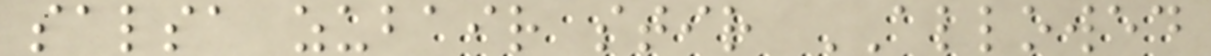salsa zubair stir ALLOWED
